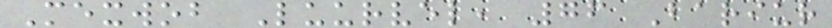Mexwob Luurvel, 76 Bariur
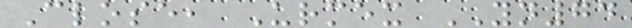Close, Urmex YN74
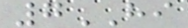7HI
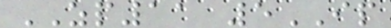ZP11 5IP
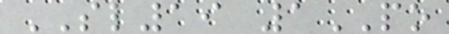SL19 1PO
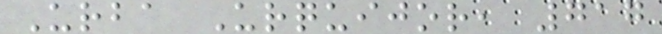Urba Urquijor, 717
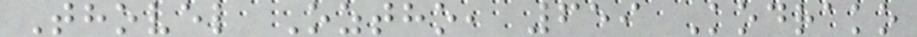Thovel Oztho, 659 Kodrako
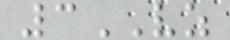3VZ
